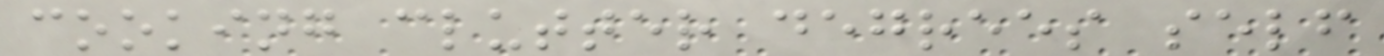cooking clutter degrees self
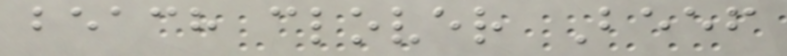beach clover Beef
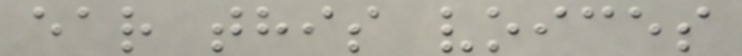ear this voices
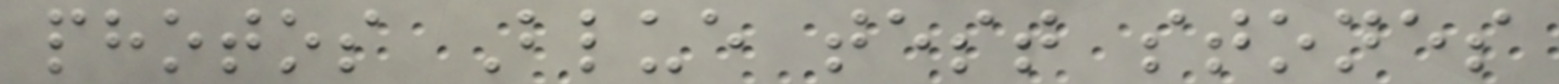photos Blue test stones
